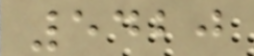5420
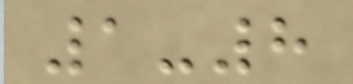1-8
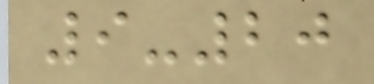9-20
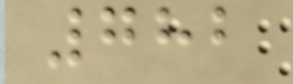782
